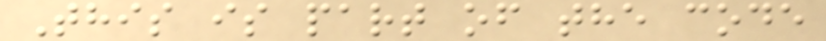This is part of the code
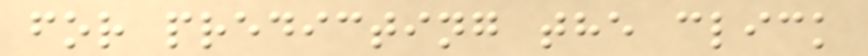for predicting the click
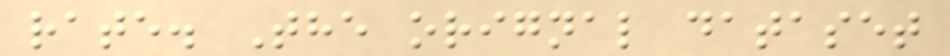rate. The orignal dataset
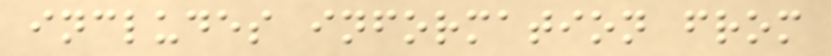includes information from
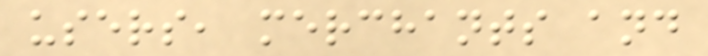users, merchants and
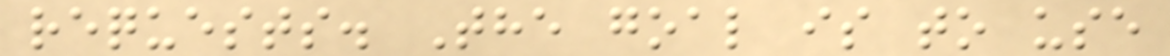requests. The goal is to use
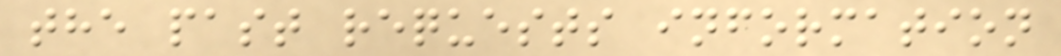the past requests information
